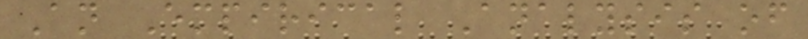An Empirical Analysis of
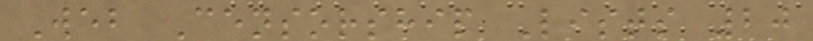Web Censorship Lists 20
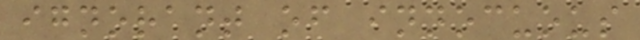ignorant of innocuous
